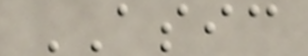ASIC
